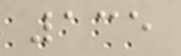135
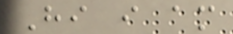Hi i am
